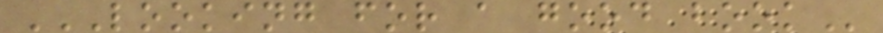LOOKING FOR A GOOD BOOK
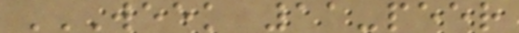WEEK 11-PEER
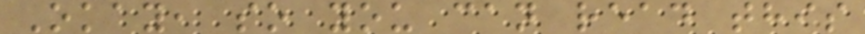Okay, so you can read this
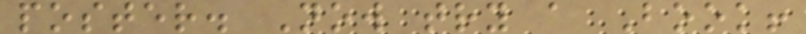poster. Now try a Book!
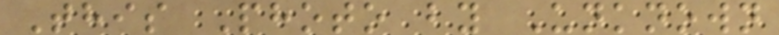This Photo by Unknown
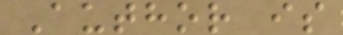Author is
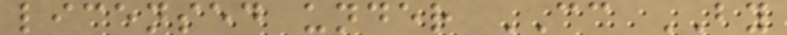licensed under CC BY
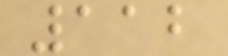112
